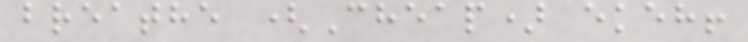breathe (Cheap) ekeh!
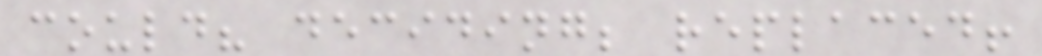could? deciding; replaced!
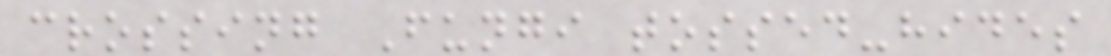crossing Fungi tossed-hides
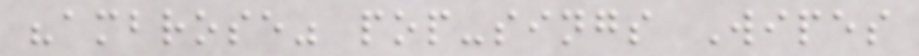"ambrose" pop-sings Wipes
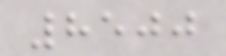8500
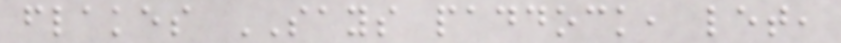flakes SAYS paddock, let,
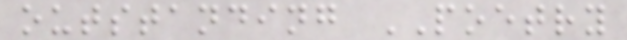outstanding POETRY
